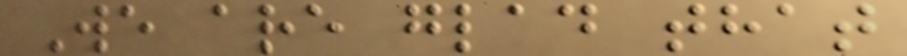We are glad that
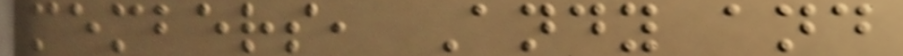members, Andy and
